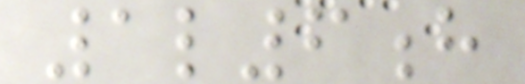1l6h
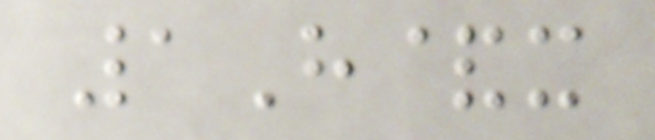1H&x
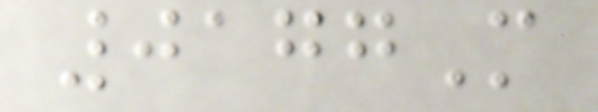0177M
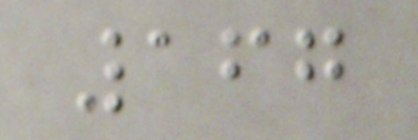167
